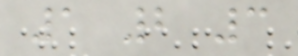1 2 3
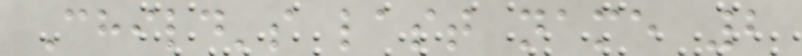Child's last name 2
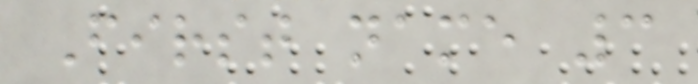First name 3
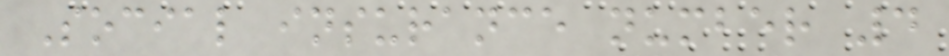Social insurance number 4
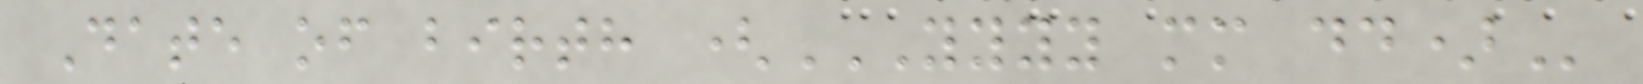Date of birth (YYYY MM DD)
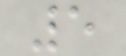5
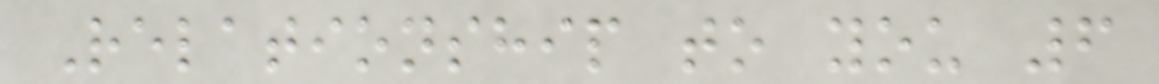Relationship to you 6
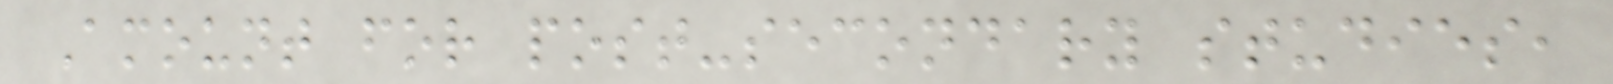Amount for post-secondary studies,
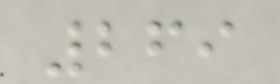269
